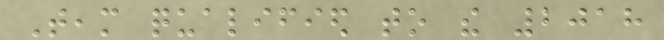Team qualified to the 2018
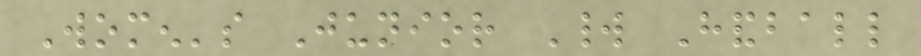Women's Junior World Handball
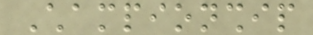Championship
